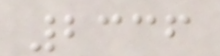2336
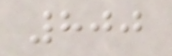800
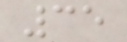35
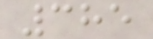385
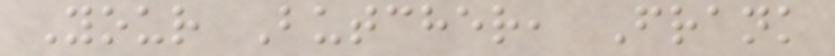Your Butcher, Frank
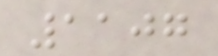1107
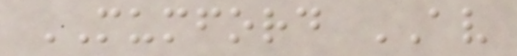MUMFORD AV
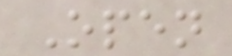Open
